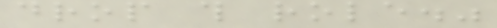drop this role."
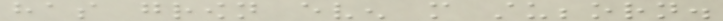has grown even more stubborn.
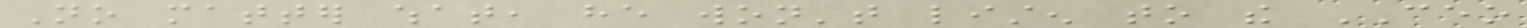No matter what, he won't listen to the CEO
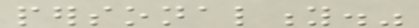personality."
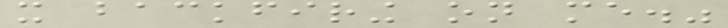it backfiring on me."
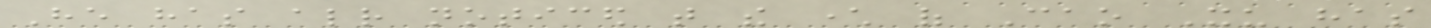He has already noticed that the character of Cao Xu has
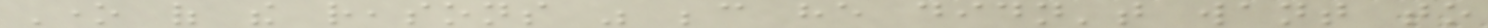One of the reasons was because he didn't want to
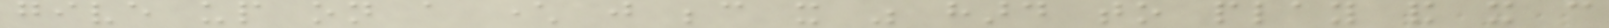give up on a character just because it was hard to play and it can
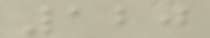120
